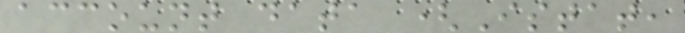account data (Istat,
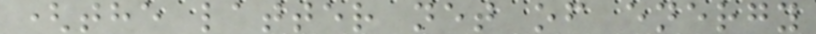(the latter net of energy
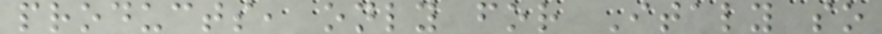products, only for Italy so
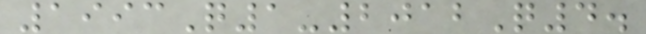1993Q1-2012Q4.
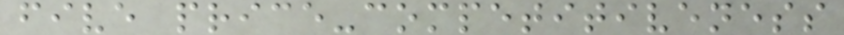five price-competitiveness
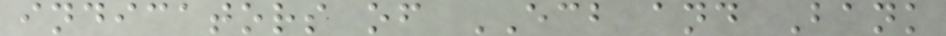indicators of ECB and Bank
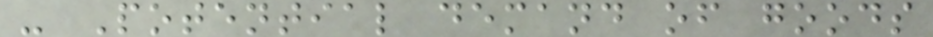- Potential demand of goods
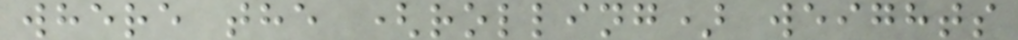where the (rolling) weights
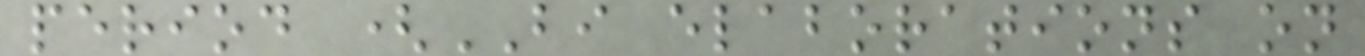period (BI elaborations on
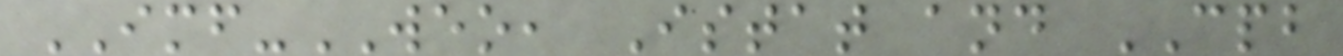IMF-WEO, Istat and CPB
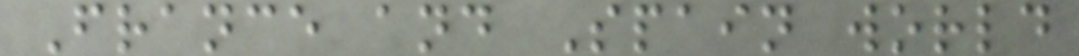France and Spain world
